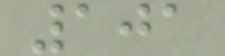101
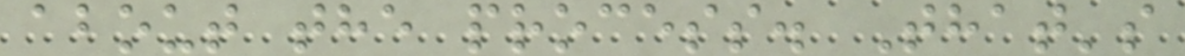about the process. That's
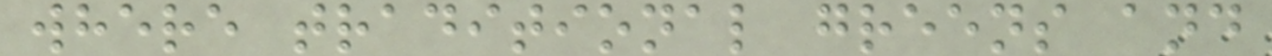where traditional greens and
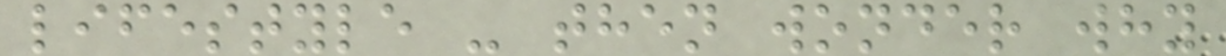lifestyle - then wonder why
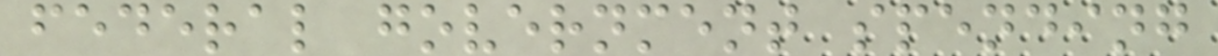federal government spending
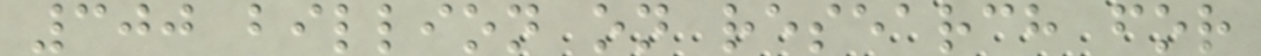300 billion on research for
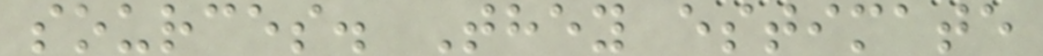sources. They estimate
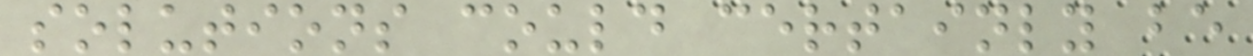solutions could certainly be
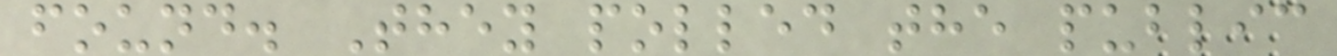found. They polled the public
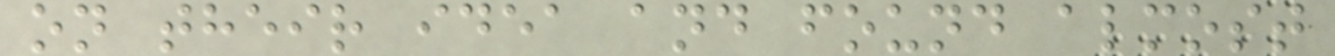on their idea and found almost
